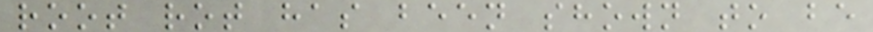root rot has been shown to be
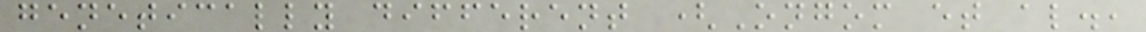genetically different (Ongom et al.,
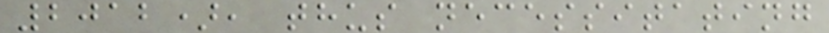2012), thus necessitating
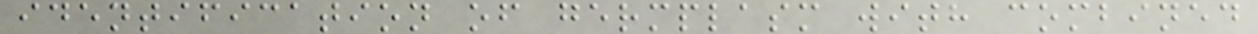identification of germplasm with combined
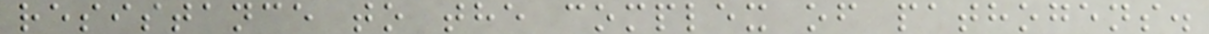resistance to the complex of pathogens.
